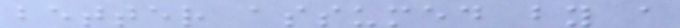better assumed by a
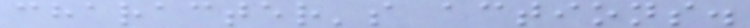character's actions.
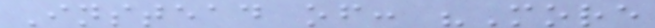Instead of: "More
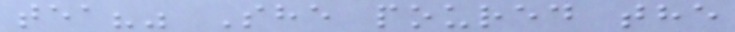tea?" She poured the
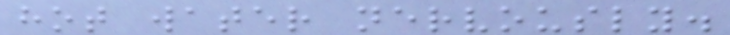hot water nervously.
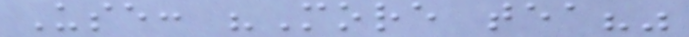Use: "More tea?"
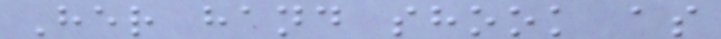Her hand shook as
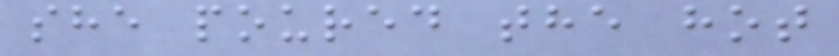she poured the hot
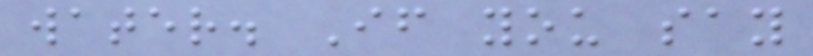water. If you say
